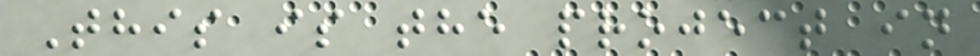This is the project in
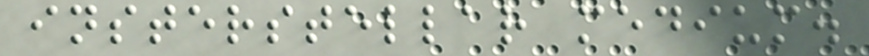insterstellar medium.
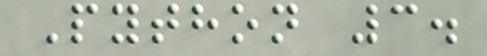Python 3.
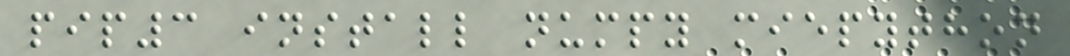pip3 install numpy miepython
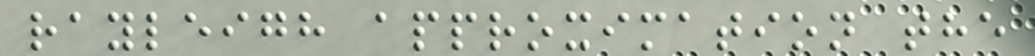rayleigh approximation the
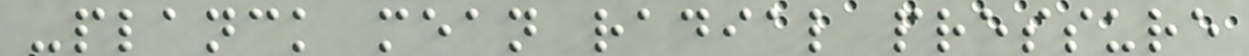-planck mean radial pressure
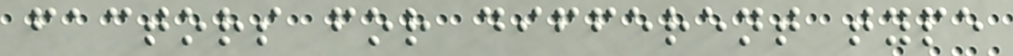factors for different type
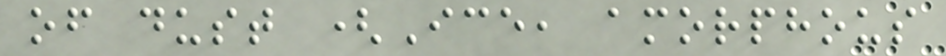of dust (Ice, amorphous
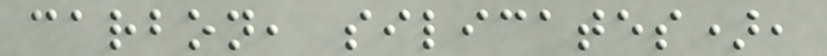carbon, silicates),
